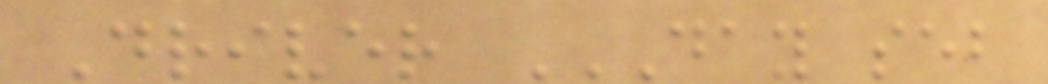Driver DAY SEB
